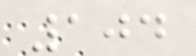104
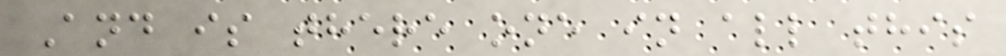And is there one in all this
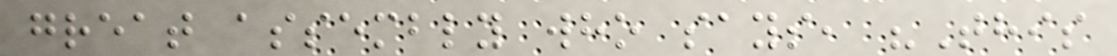great assembly who says, "This
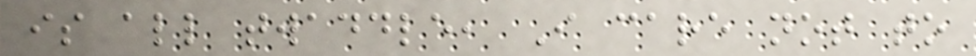is all twaddle, I care not to
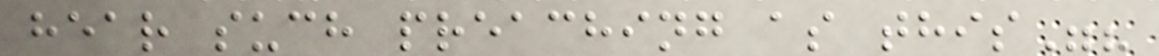hear such preaching as this"?
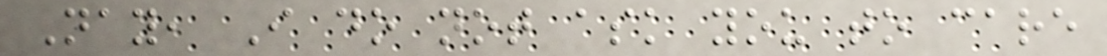Nay, I do not ask you to care
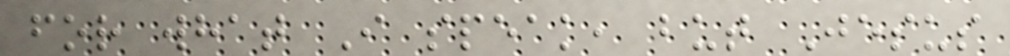for what I speak, but Jesus
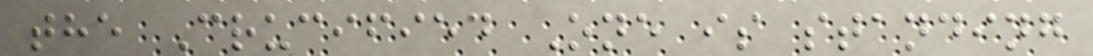the Crucified One is standing
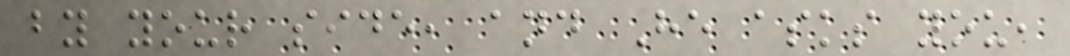by your side, and He asks you,
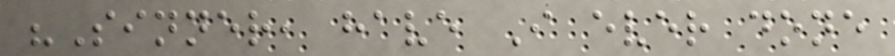"Sinner, have I ever done
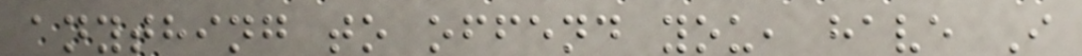anything to offend you, have I
